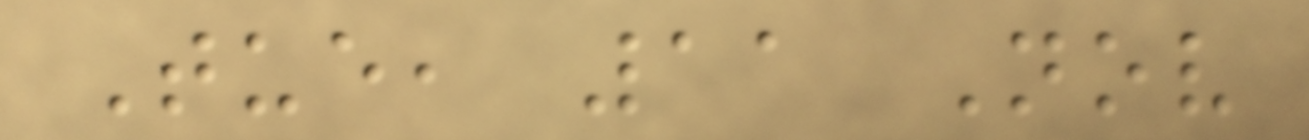Tue, 11 Nov
